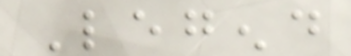Legend
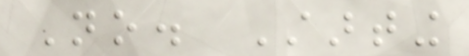No. Starting
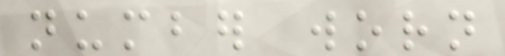number worn
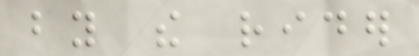by the rider
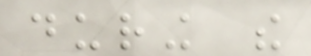during the
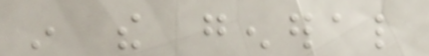in the general
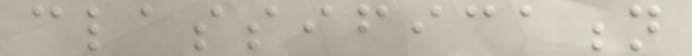classification
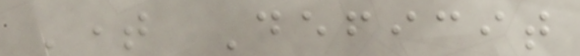Time Deficit
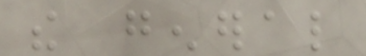the general
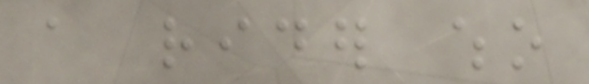a rider who
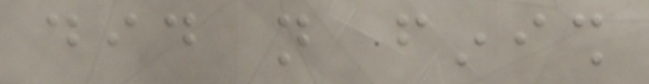did not finish
